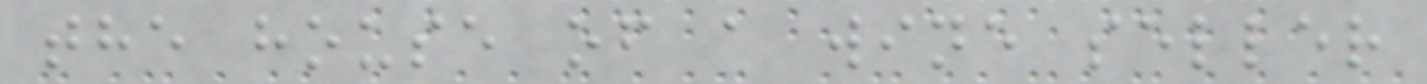the house of a wine seller
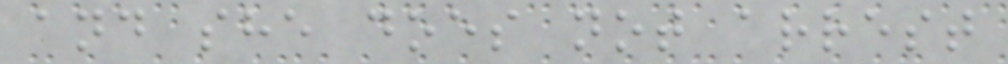and she does not arrest
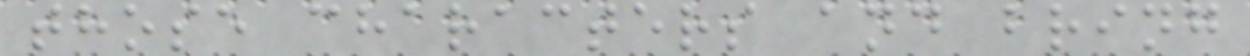those characters and bring
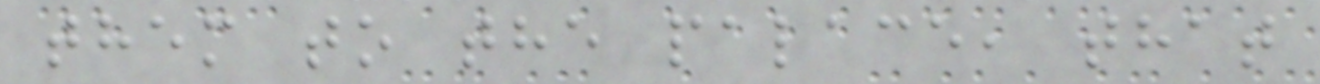them to the palace, that
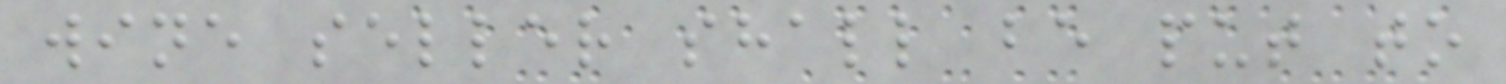wine seller shall be put to
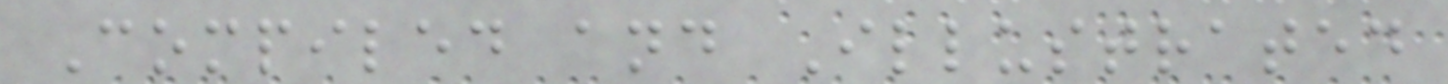Compiled and Illustrated
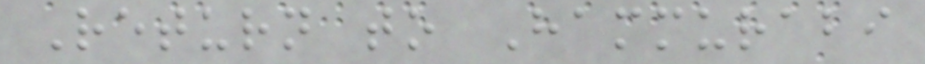Return to Hammurabi
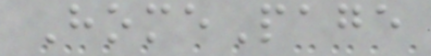HomePage
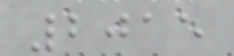2015
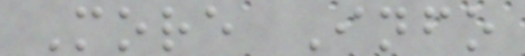More Info
